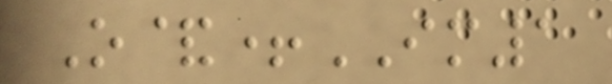O&+IM1
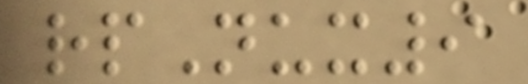rpNux9
